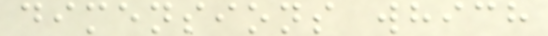dimensions which
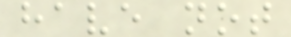have not
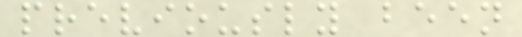previously been
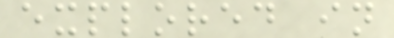explored in
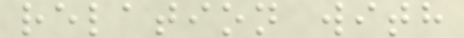relation with
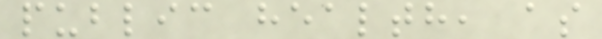public health, as
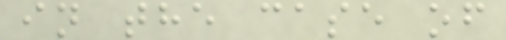in the case of
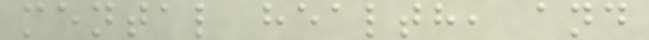mental health, and
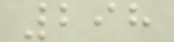298
